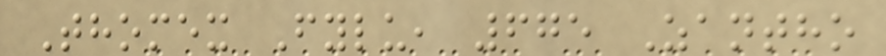Thomex Fylu, 675 Zantho
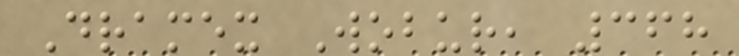Dramex Wobur, 368
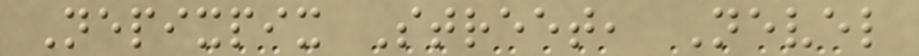Nepixpix Street, Nevel
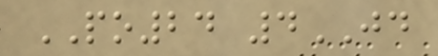PO24 4JD
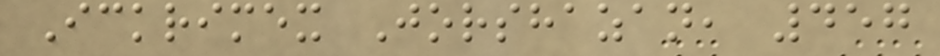Ickrimex Jorshazan, 457
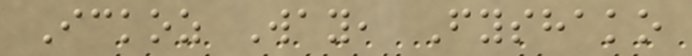Ickoz Way, Fyshako
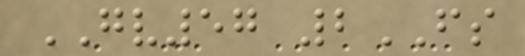GV57 2FS
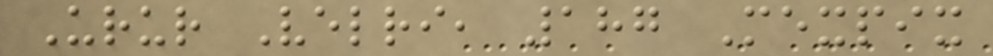Urur Velri, 187 Mexpix
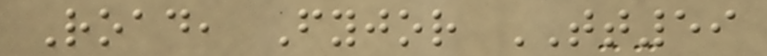Road, Fyjor TT59
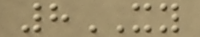8XY
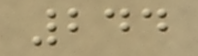244
